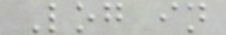Log in
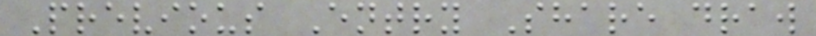Previous Entry Share draw
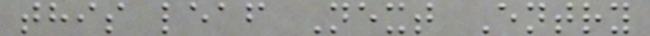this leaf Next Entry
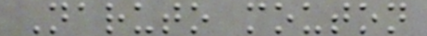Naruto mouton
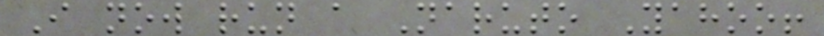I now run a Naruto Yahoo!
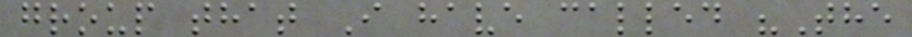group that I have called "The
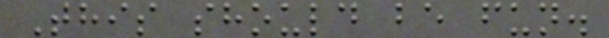This should be fun.
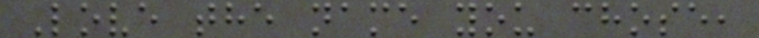Love the name you chose,
